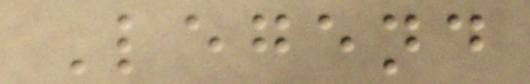Legend
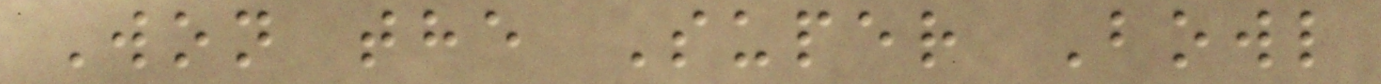Won the Super Bowl
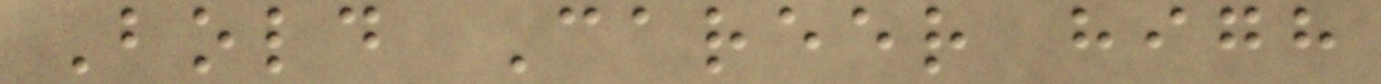Bold Career high
